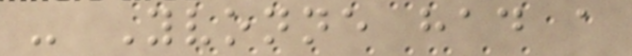- Yvonne had a
